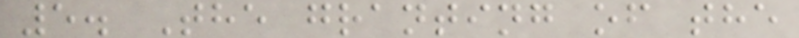5. The granting of the
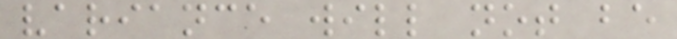variance will not be
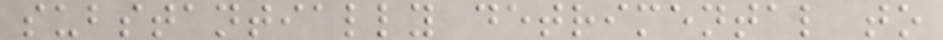substantially detrimental to
